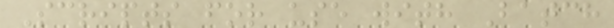Scripts for use with Batch
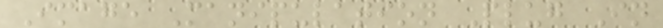Image Manipulation Plug In
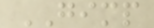GIMP
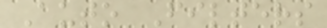Auto Filters
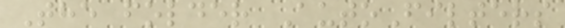The folder AutoFilters
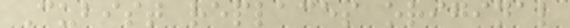Cubist replaces original
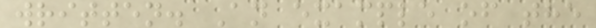written. An example of the
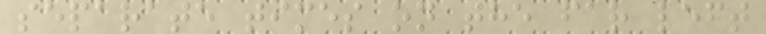separate times on the far left
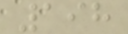198
